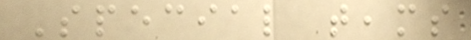Special teams
